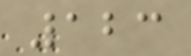123
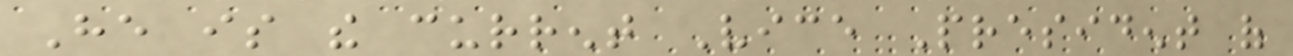He is the current Vice President of
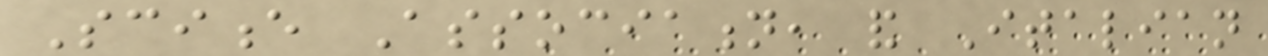Science Association, and Italian
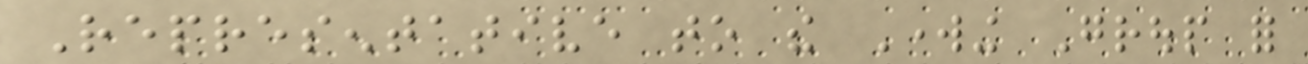Representative to the Working Group for
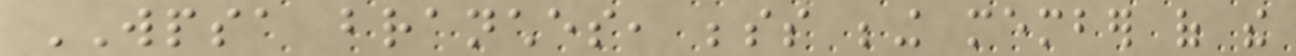WPSA branches, besides being member of the
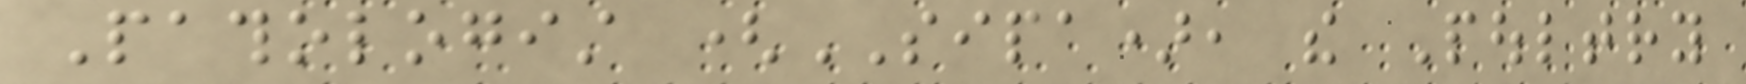Pathologist (SIPA), the Poultry
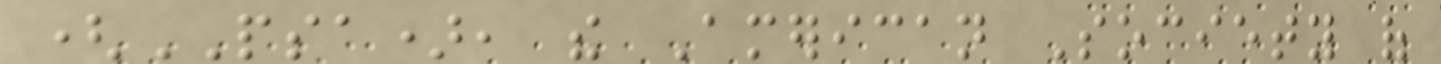(PSA), the American Society of
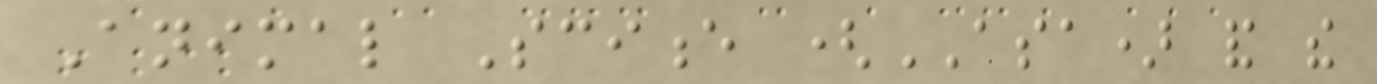Animal Science (ASA) and the
